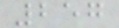257
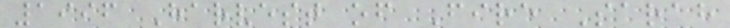1996 Harvest of Fire Sarah
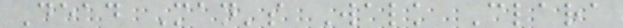Dead Man's Walk Clara
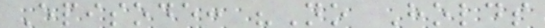Episode: "No Holds
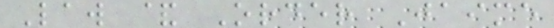Law & Order Jaime
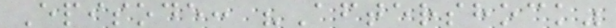Episode: "Aftershock"
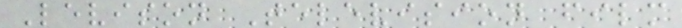Levison Television film
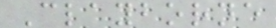Clayborne
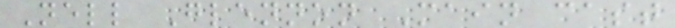Nell Glennon Main cast
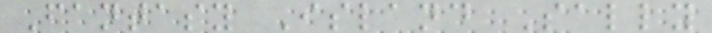Fantasy Island Sally
